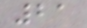21
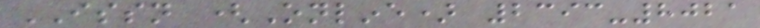ISSN (Online) 2393-8021
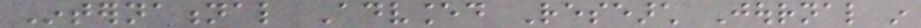International Advanced Research Journal in
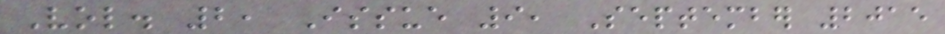Vol. 2, Issue 9, September 2015
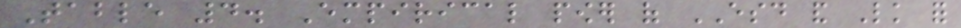Table 4. Empirical power of ESD and Lk for
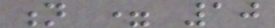n = 10
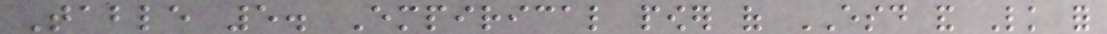Table 5. Empirical power of ESD and Lk for
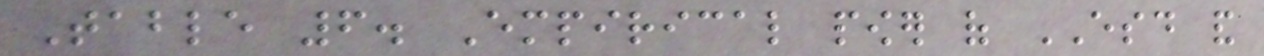Table 6. Empirical power of ESD and
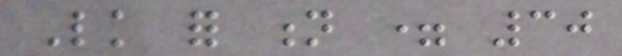Lk for n = 30
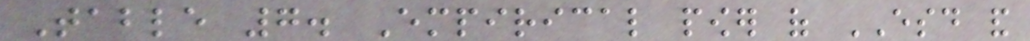Table 7. Empirical power of ESD and
